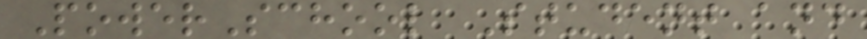PowerSchool Student and
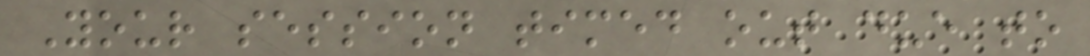Your session timed out due to
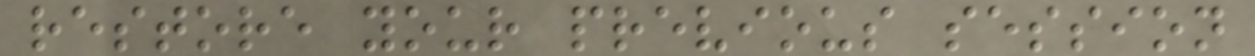restore your previous session
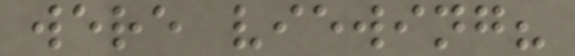were viewing?
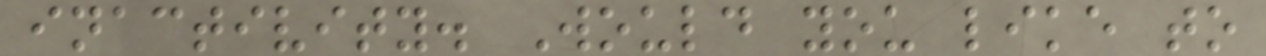inactivity. Would you like to
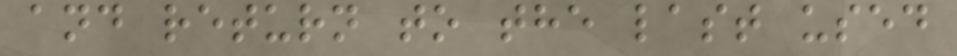and return to the last used
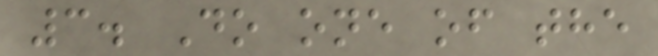3. Do one of the
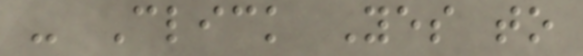- Click Yes to
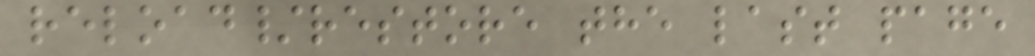reload/restore the last page
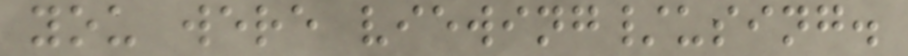you were viewing/using.
